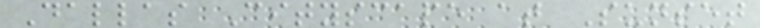Dallas Cityscape at Sunset
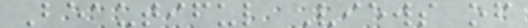Beautiful Views of
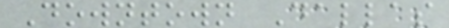Downtown Dallas
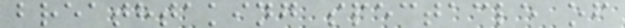breathtaking spectacle of
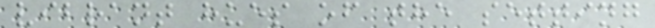vibrant hues of the setting
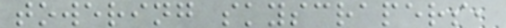towering skyscrapers,
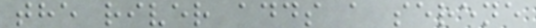the river adds a serene
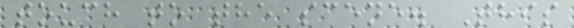touch to the scene. This
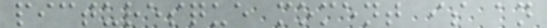picturesque moment is an
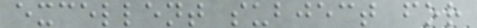excellent subject for
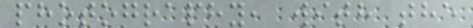photography, with the
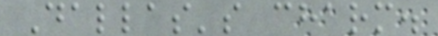Dallas's charm.
